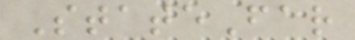StateFar
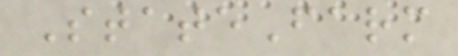StateFarm
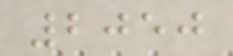2050
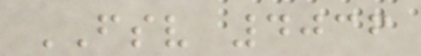FSV 4036
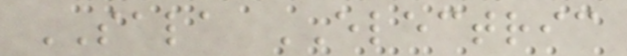SALA ELECTRIC
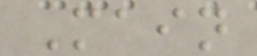Main
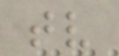tv
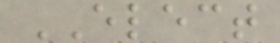ELECT
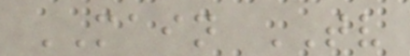MAIN TV
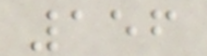156
